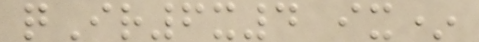qIr6x4 ix*
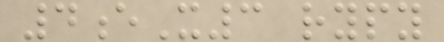4eX3 rypy
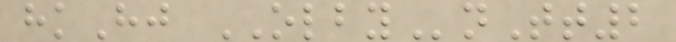hkHj OLBYnTt2
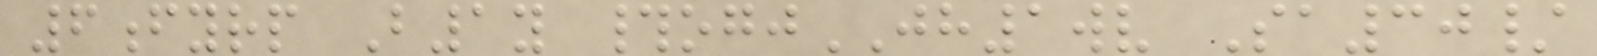6fyrp B1y #ogjJH1wv Sa30/
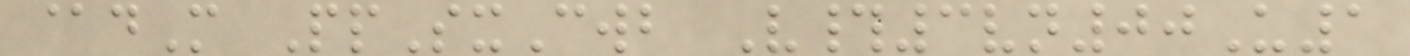@dM PpSxCwb V#3vn00U1
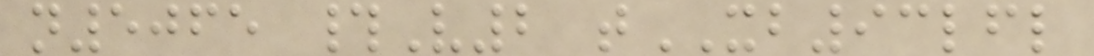n5065 #V2 tXB93lfl
